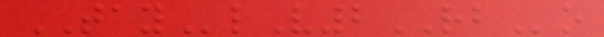TAYlV2RBo
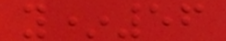y*56
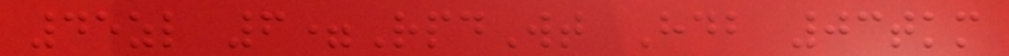45zl 6=RpdWt Hdb 03tkm
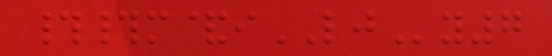##m&iLJy7
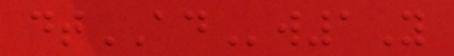dtADw1Y
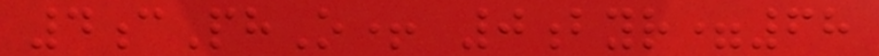4cPhO+ 0byr=68
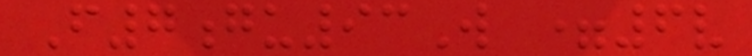F7gu93W =6v
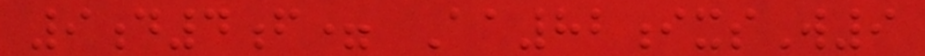9d4f= Aa82ixsW9
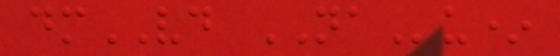dmVD NAu*
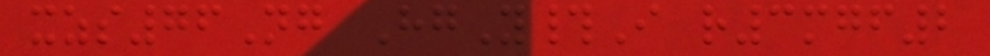xzs76Ng HgY#I r3mgf2
